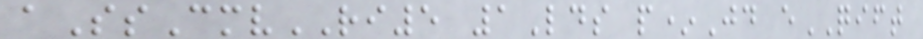aSsCmvRI5 1Lds p*Jd eQIFT
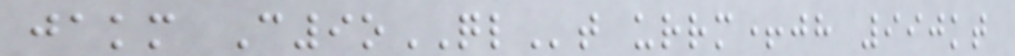jakm C9oQLt urrm+jh 990kt
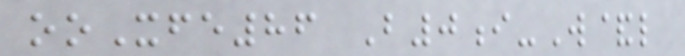ooXfe86 B0i-W&l
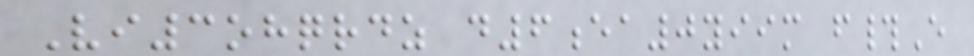Vi3ohqrdz d6ea0yiim f#E
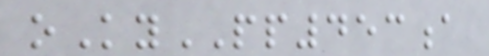oKyPP453a
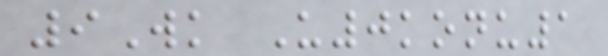9Wk U0konu1
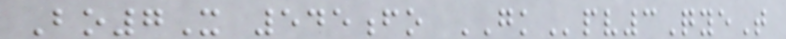Bo7X 545fo GKpv3QyeT
